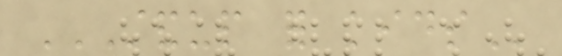STANDUP FOR KIDS
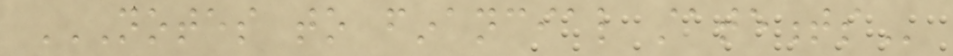NOTES TO FINANCIAL STATEMENTS
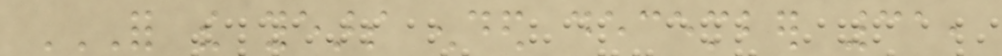FOR THE YEARS ENDED DECEMBER 31,
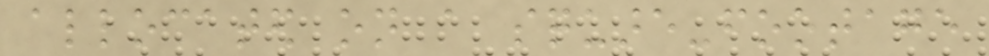allocated on a square-footage
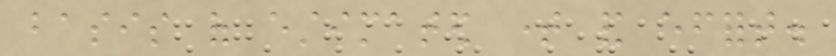basis of estimated time and effort.
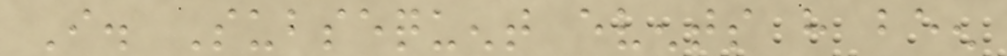I. Subsequent events have been
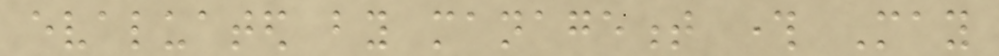evaluated by management through May
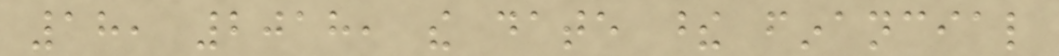18, 2018, the date these financial
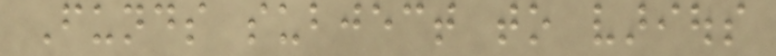Funds subject to various
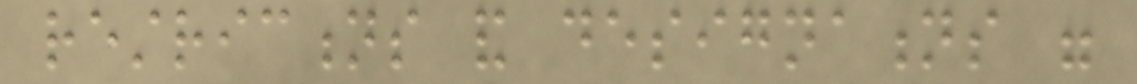restrictions and designations were
